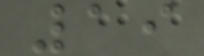19
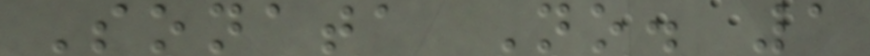Sonata No. 1
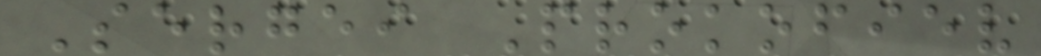Sergei Prokofiev
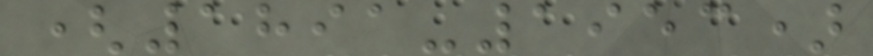(1891-1953)
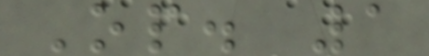Op. 1
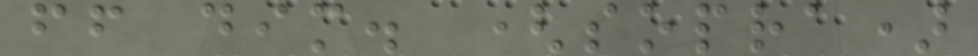ff dim. (sopra)
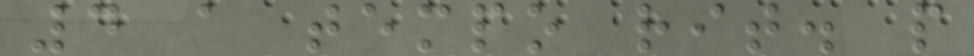4 a tempo rit. p
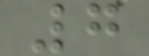7
